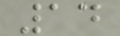14
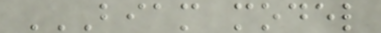BIAM MODEL
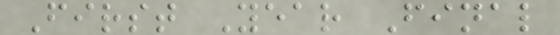First Year Final
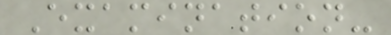Examination-
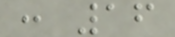: 16
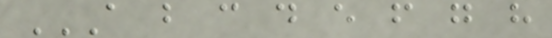A B C D E F G H
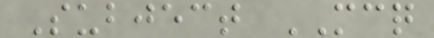Subject MCQ
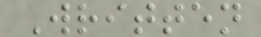Written
